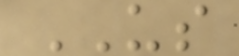US
